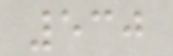530
